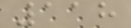118
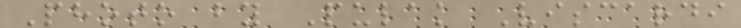Photo by Pulak Viscardi
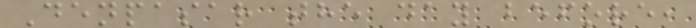Denpasar the day before,
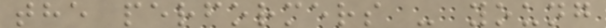the performers - young
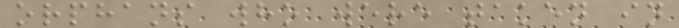orphans who were taken in
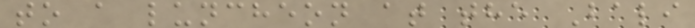to a luncheon at the Bali
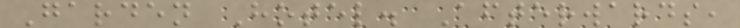Garden Hotel. Afterwards,
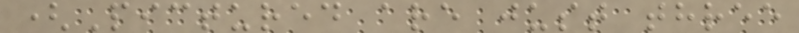(Pictured are just three
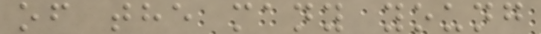of the many young
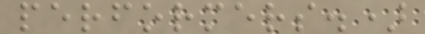performers.)
